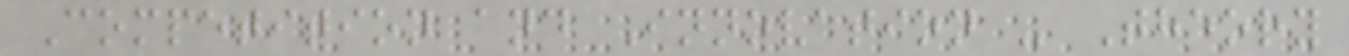Competition and Innovation - Theory
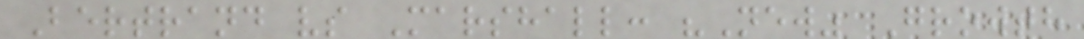Bertrand vs Marshall: "New" Growth
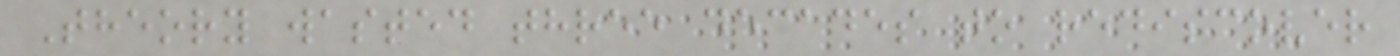Theory wasted three decades to rediscover
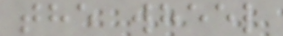the wheel
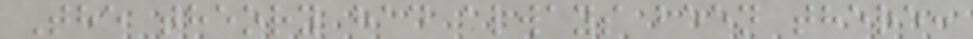The theory had always been there:
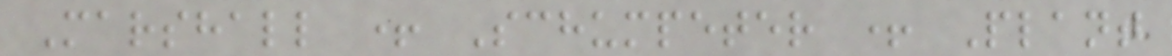Marshall + Schumpeter + Plant
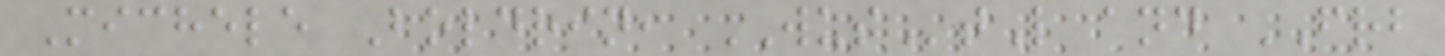Michele Boldrin, WUStL and FRB
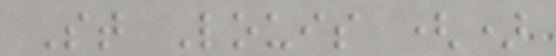St Louis ()
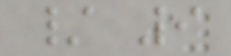/ 9
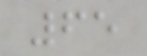65
